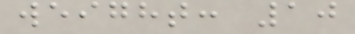weight: 10
